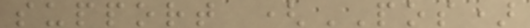support (POS)
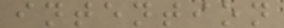intention
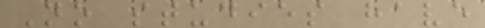No studies have
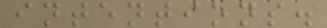intentions.
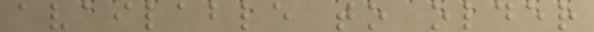available to older
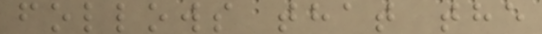follows that the
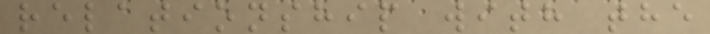relationship with the
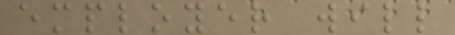employer will
